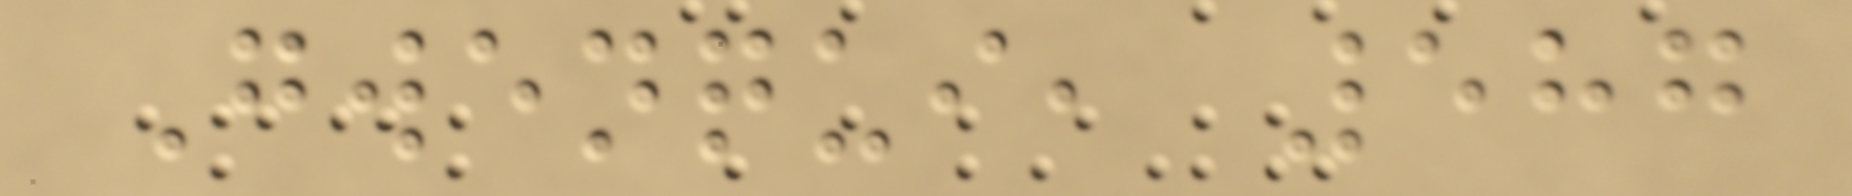Gwenqui, 587
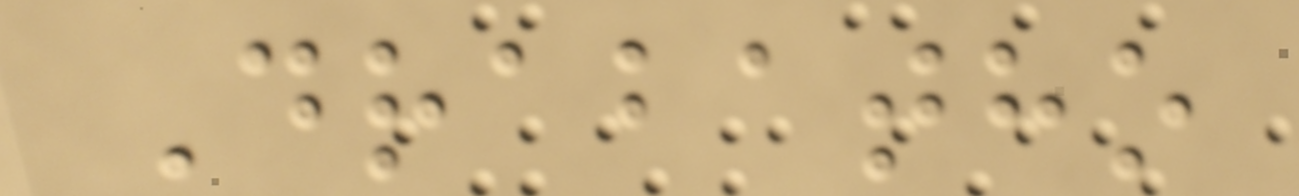Drabatho
